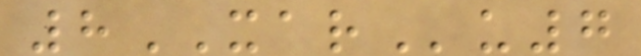8XARu7
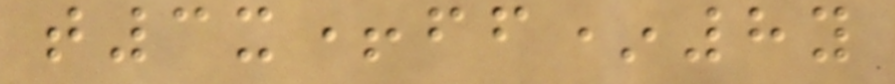t3x+ff*8y
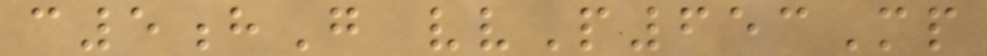c5hG vvP653Mp
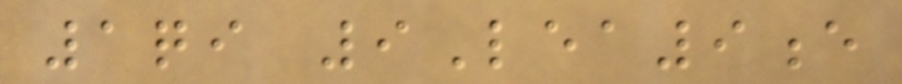1qi 9Lea9e
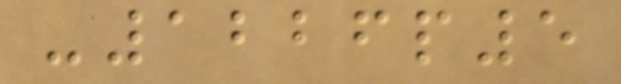-1226p5
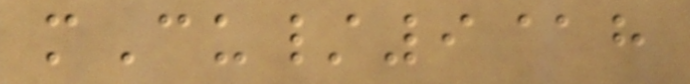mCu/9@h
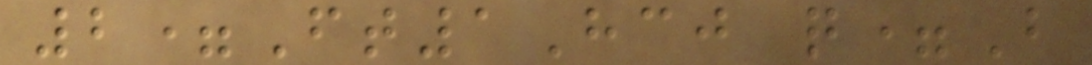2=Ft1Hcj q=B
